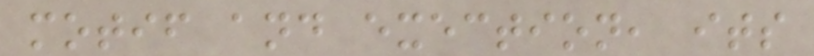motif and exection, its
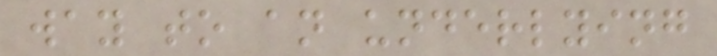way to an underlying
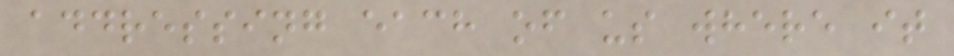addressing each of us where it
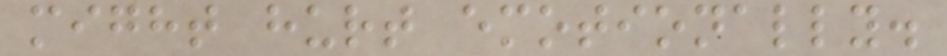might hurt emotionally.
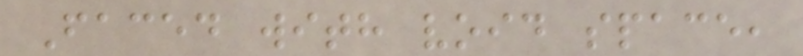Faced with void space,
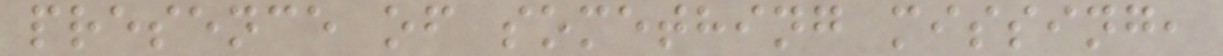presence of something missing,
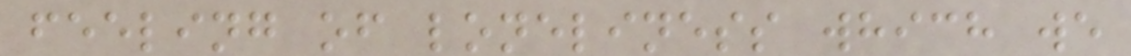feeling of loneliness which we
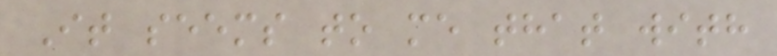It seems to me that with
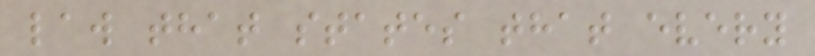law that states that every
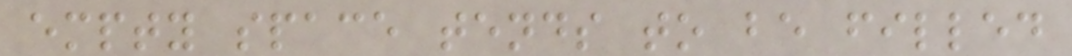empty space tends to be filled
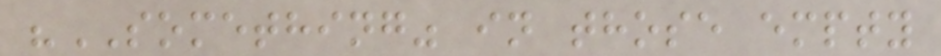"SOMETHING" in those empty
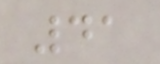41
